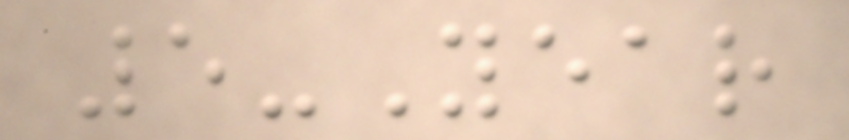5-Year
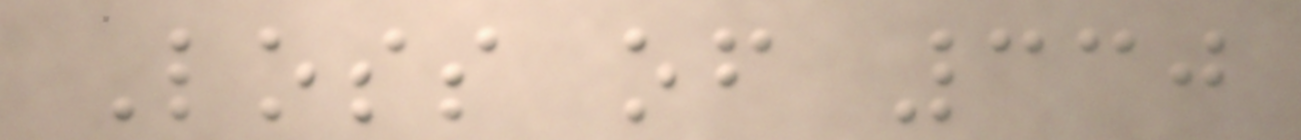Loss of 330
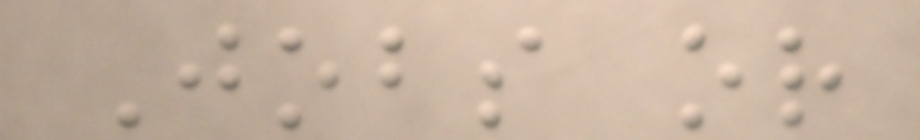Jobs or
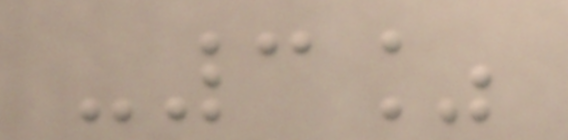-3%
